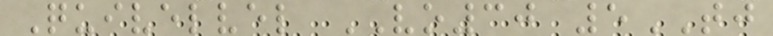Quivelvel VO30 5TJ
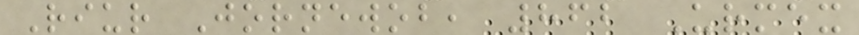Riur Jornewob, 862 Urmex
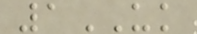1UK
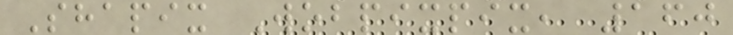Shapix Wobpixpix, 160
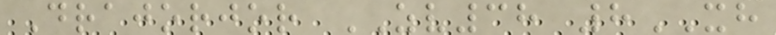Drajorjor ZV38 8XH
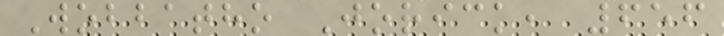Wobbatho Jorick, 656
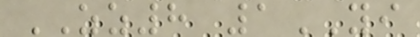ZZ8 1YI
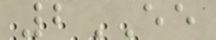2EE
